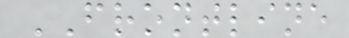FRONTLINE
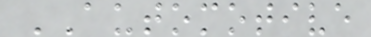AUTOMOTIVE
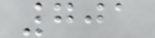701
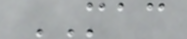MAC
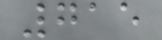715
